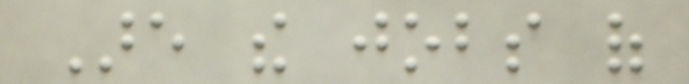Are the jobs of
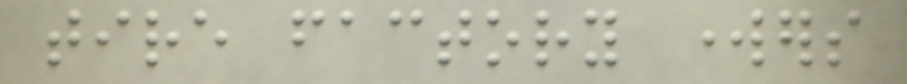tire factory workers
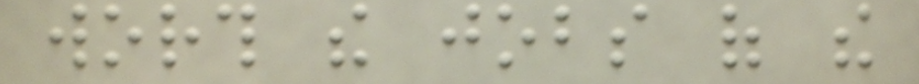worth the jobs of the
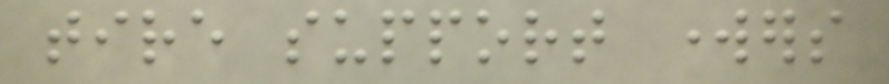tire support workers
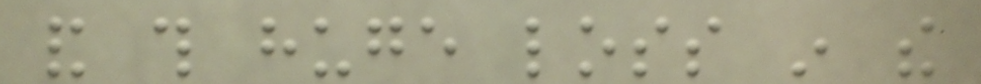and this huge loss in the
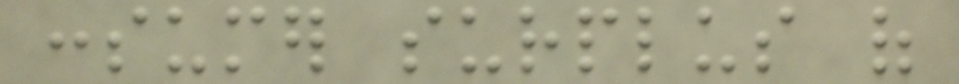consumer surplus of
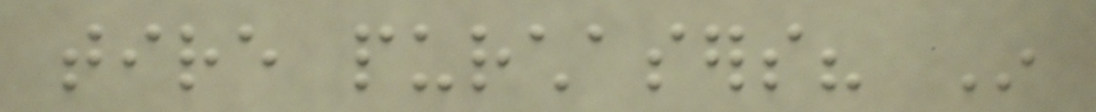tire purchasers? In
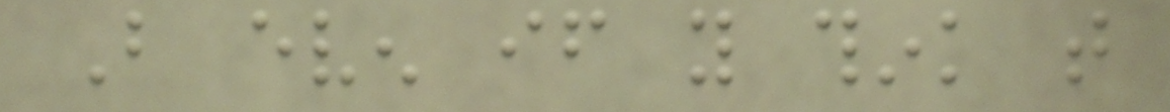But even if you think that
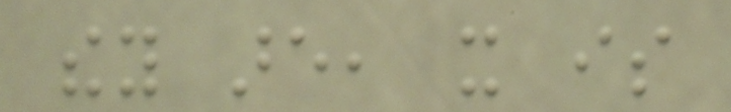they are, it is
